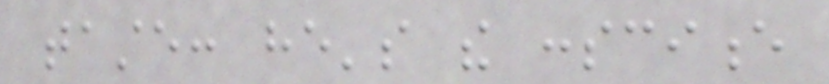taste: he's the conscience
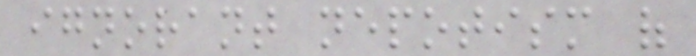ignorant nepotism of
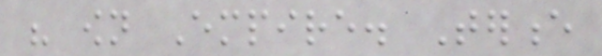his own Empire. Terence
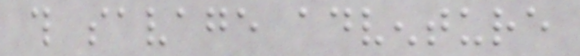this savage adventure
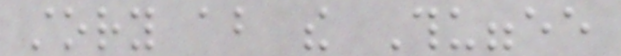story about the Thuggee
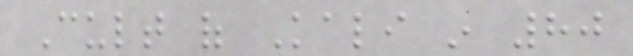Cult of Kali in 80
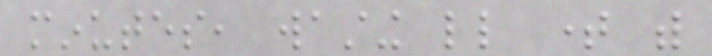minutes, wasting little time with
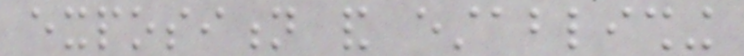exposition and establishing
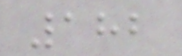182
